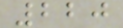220
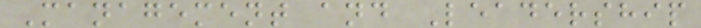Management and Leadership
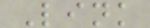Link
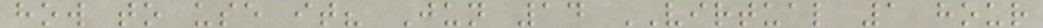how to use it? Jun 14 VIRTUAL 1 hour
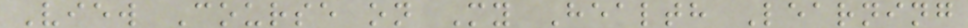View Course on My Health Learning
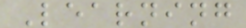Learning
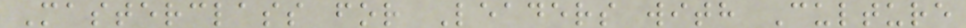Masterclass for Leaders with Culture
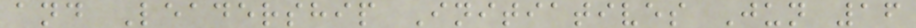and Leadership Initiatives Jun 16
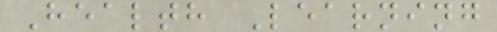Health Learning
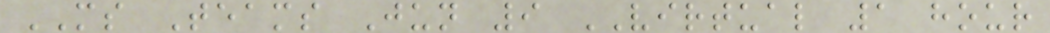MS Teams Jun 9 VIRTUAL 1 hour
